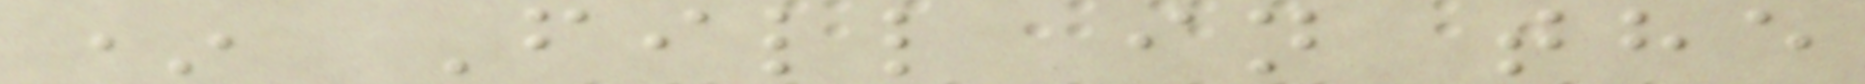* Fill in the
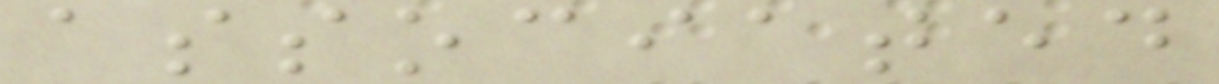associated
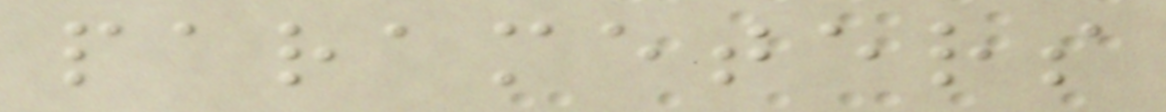parameters
